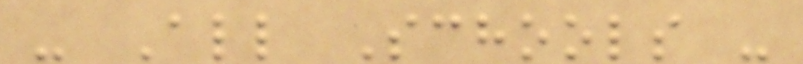- All Schools -
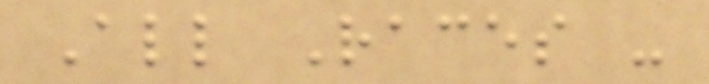All Races -
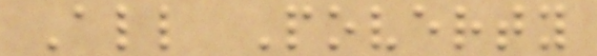All Poverty
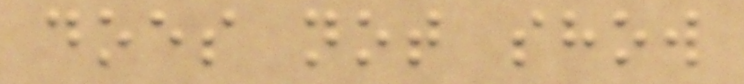does not show
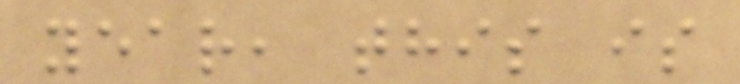year, this is
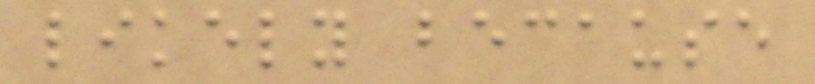likely because
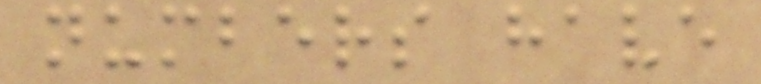numbers have
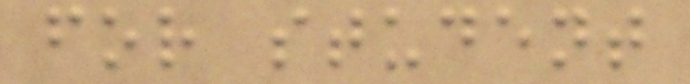for student
